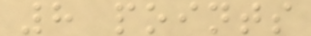8 points
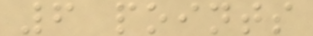6 points
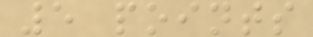5 points
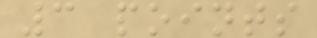3 points
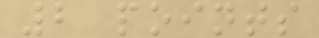2 points
